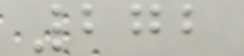272
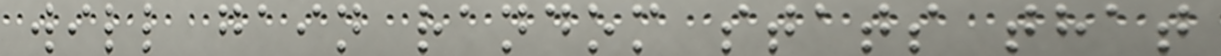will gain random stats that
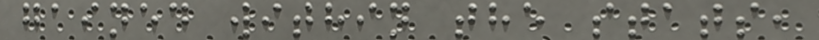gained within the stats,
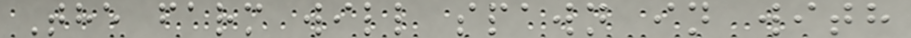The farm will spawn in with
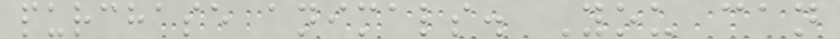purchase animals. You can
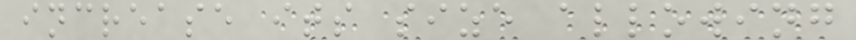increase its size allowing
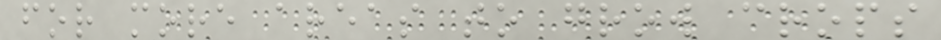for more areas to grow crops
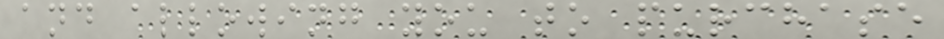and allowing you to purchase
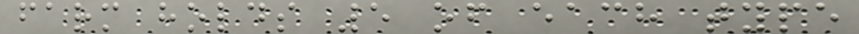farm holds 5 of each type
